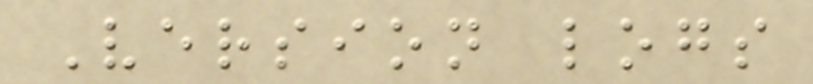Version logs
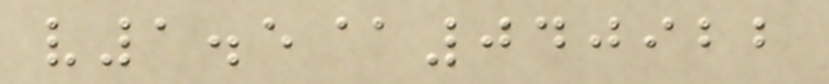v1.5@040922
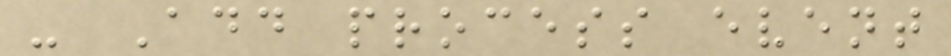- Add process event
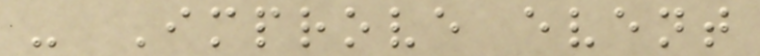- Improve event
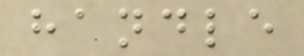handle
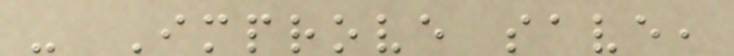- Improve save,
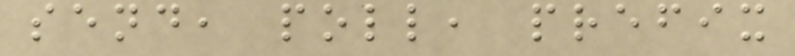send, poll, prefix
